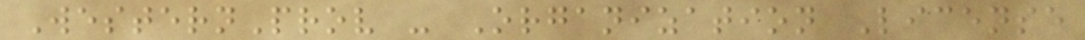WesternProv - Organization License
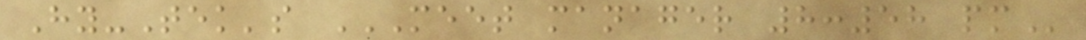Hy-Tek's MEET MANAGER 8:58 PM
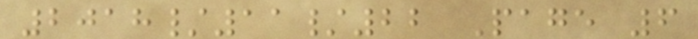2018/11/22 Page 6
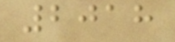2018
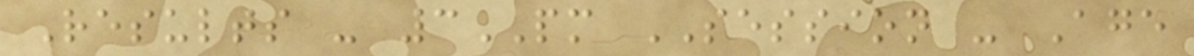Results - 3PM SESSION - Age
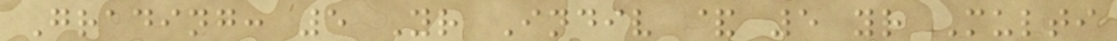Grading: 5 Yr Indiv & 5 yr Multi
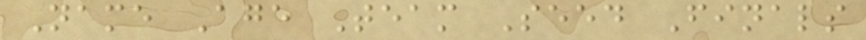Name Age Team Seed Finals
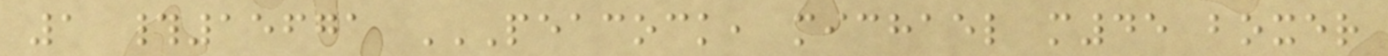1 #15671 PEACOCK, MICHAEL M45 BOXER
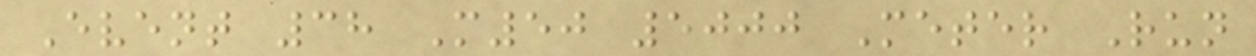Event 38 M50 5000 Meter Run
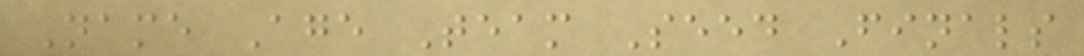Name Age Team Seed Finals
